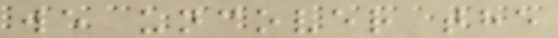we uncover the
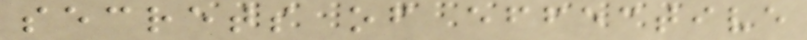secrets of effective
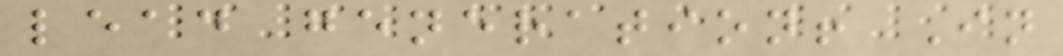lead generation! In
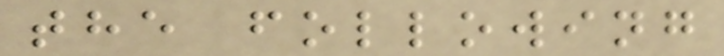the following
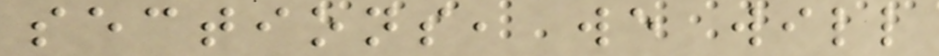sections, we will
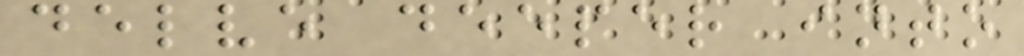delve deeper into
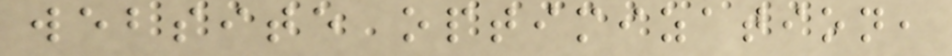website optimization,
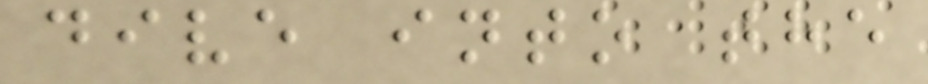dive into the
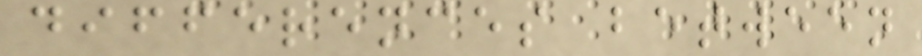differences between
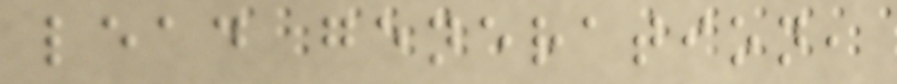lead generation,
